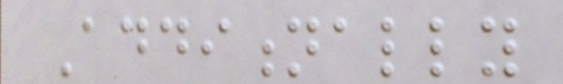Additionally
